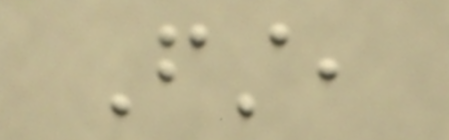First,
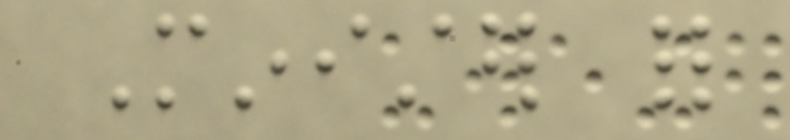Minister for
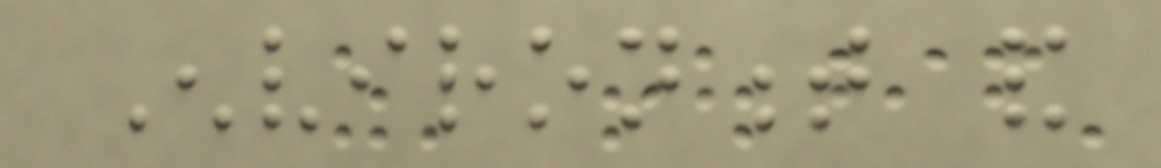Environment and
